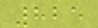825
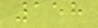158
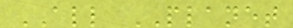ALL PLANET
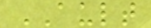AULT
